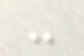-
